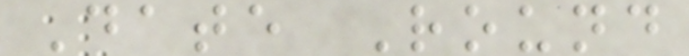Date Round
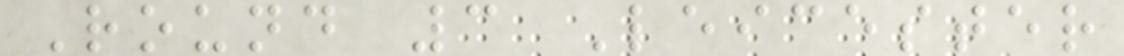Round 3 Leicester
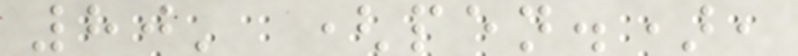80' (pen.),
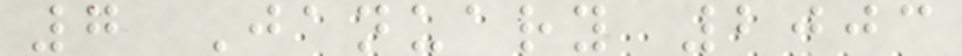7 January 2003
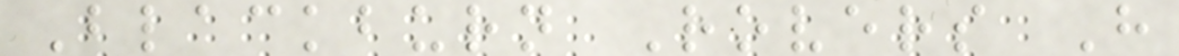Blackburn Rovers H
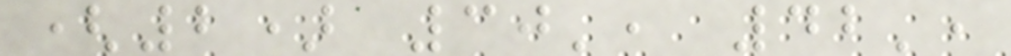(2) 30', 42',
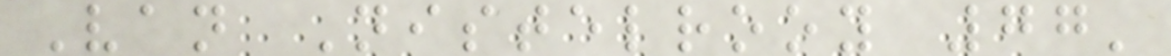Van Nistelrooy 77'
